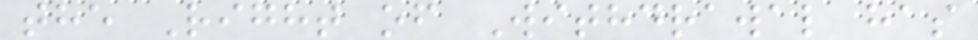the Right of Withdrawal has
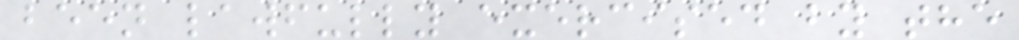been lawfully exercised by the
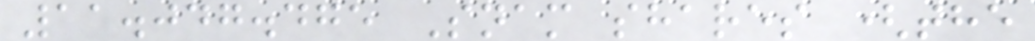11.047.475 Snam shares (the
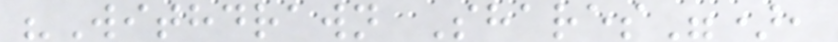"Withdrawn Shares"),
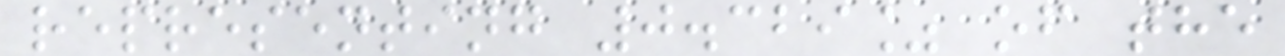representing 0.329% of the
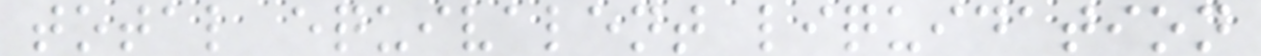total equivalent liquidation
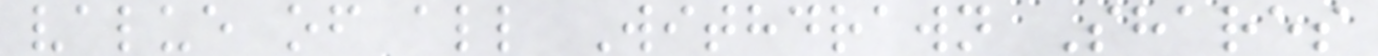value of all Withdrawn Shares
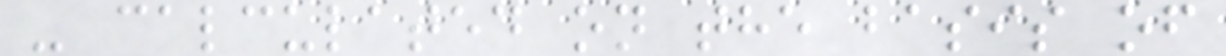- calculated on the basis of
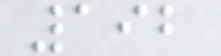192
